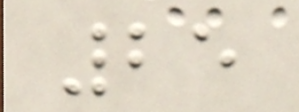25
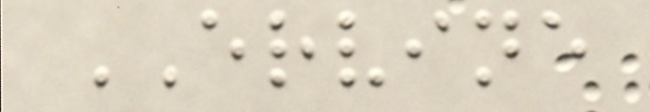ERVINE
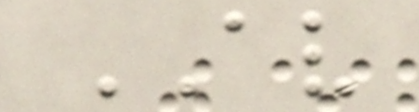AV
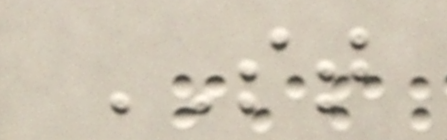ST
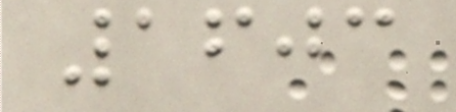1603
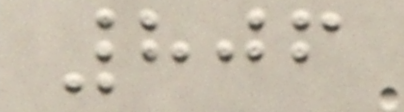806
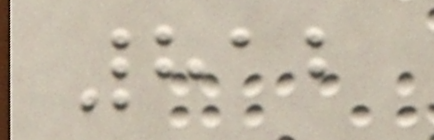812
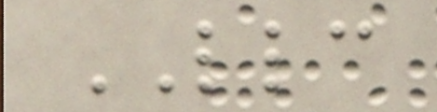LLC
